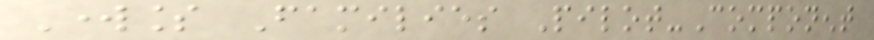Workless Families Pilot-Component
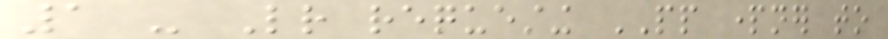1 - Letter requesting PP partner to
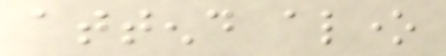attend alone
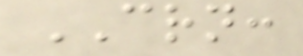CRN:
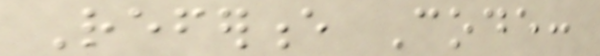Reference Code:
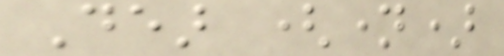Dear (name)
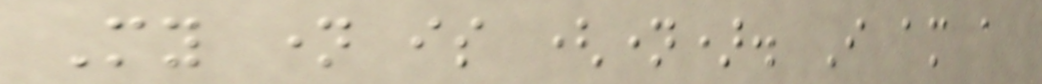My name is (name). I am a
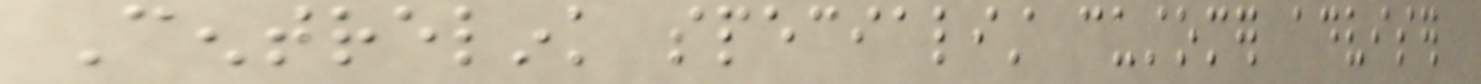Centrelink specialist customer adviser
